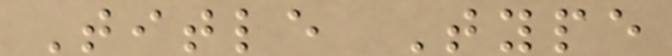Title Type
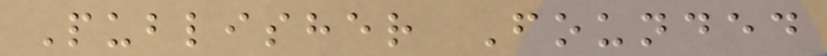Publisher Founded
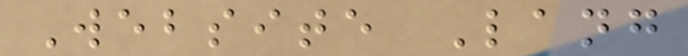Website Lang
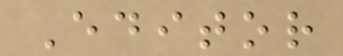Editor
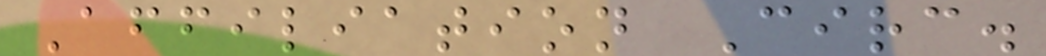Affiliation Circ.
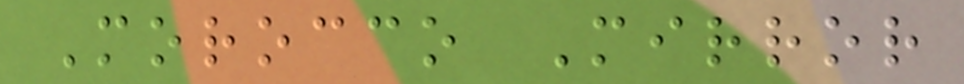Morocco Mirror
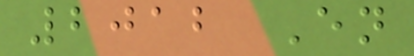2012 En
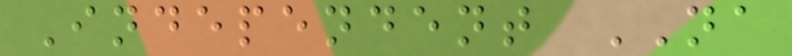Independent NA
